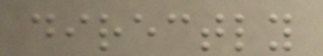directly
